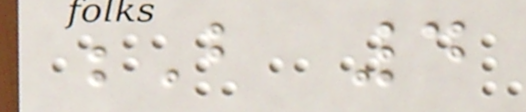B 4
